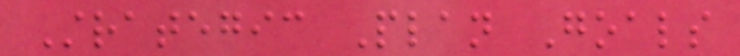Strategic Plan Goals
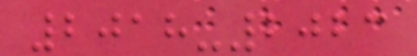2018-2023
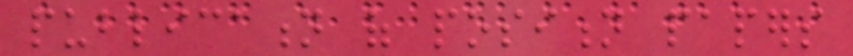publication of position papers
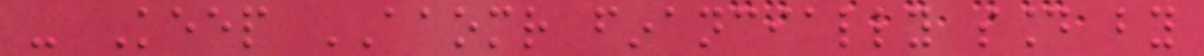- Keep AAOMR financially sound by
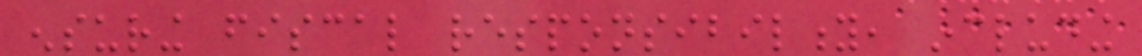ensuring fiscal responsibility, including
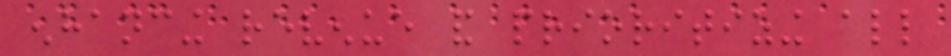enhancing revenue and prioritizing all
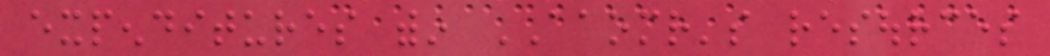expenditures within AAOMR's resources
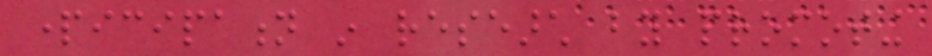participation in research by promoting
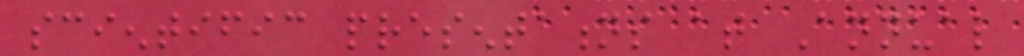scientific presentations at Annual
